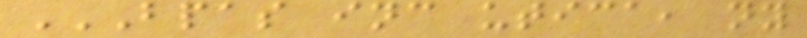BPAS INC UTICA, NY
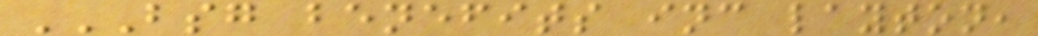BSG BENEFITS INC LAYTON,
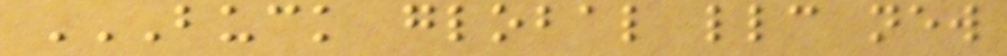BUCK GLOBAL LLC NEW
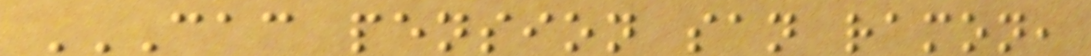CAC PENSION SAN RAMON,
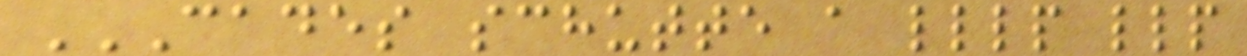CADES SCHUTTE A LLLP LLP
